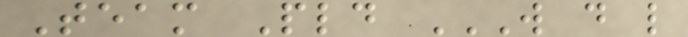Team Pld W D L
